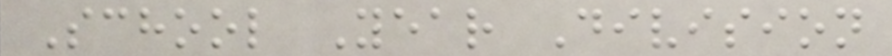School Year Division
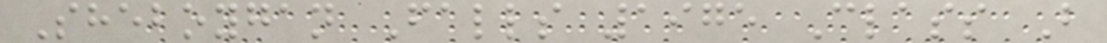Sheboygan Falls 1975 Class B
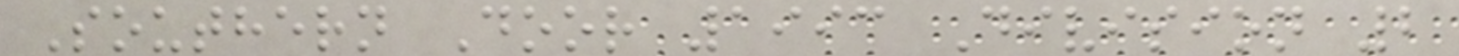Southern Door 1993 Division 2
